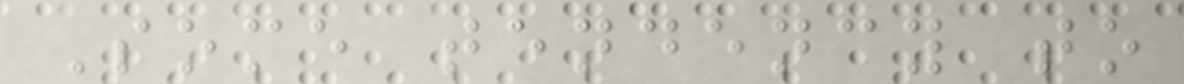Some tendency to
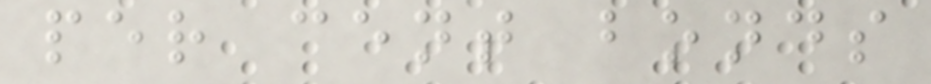per cent bonds
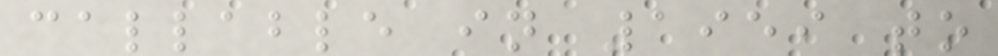callable in 1959 to
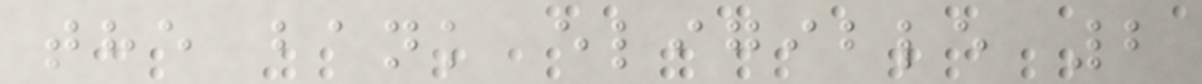the bank eligible 2
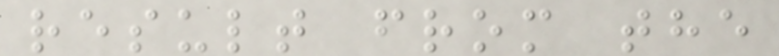result from the
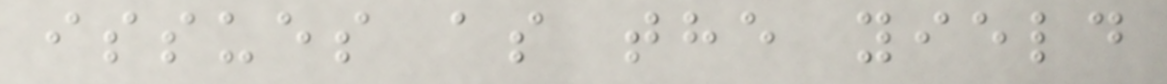issues as the yield
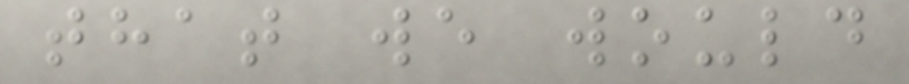that we would
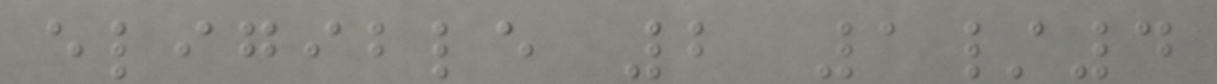eligible 2 1/4
